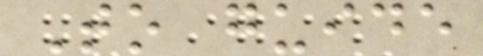To guide
